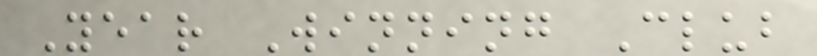Year Winning Club
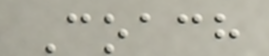Coach
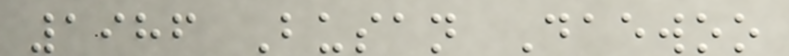1986 Busan Daewoo
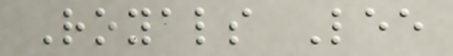Royals Lee
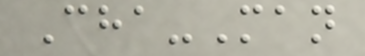Cha-Man
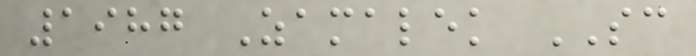1987 Zamalek SC
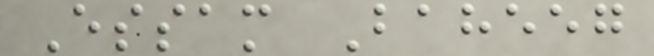Essam Baheeg
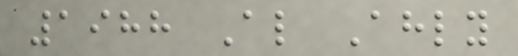1988 Al Ahly
